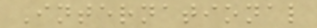International
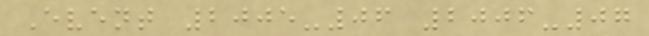Event 2005-06 2006-07
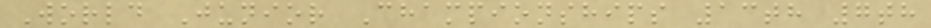World Junior Championships 13th 7th
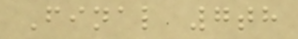Final 7th
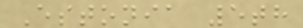Estonia 5th
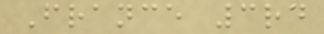France 3rd
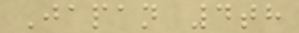Japan 4th
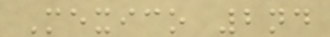Mexico 2nd
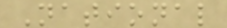National
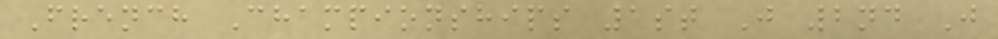French Championships 1st J 2nd J
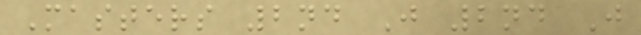Masters 2nd J 2nd J
